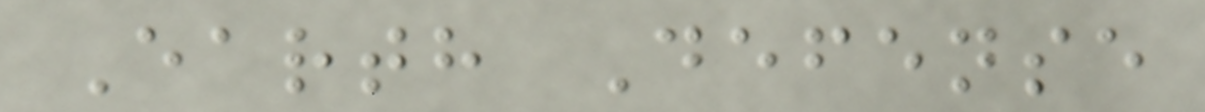Earth Defense
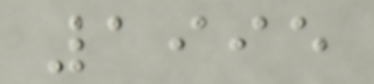1995
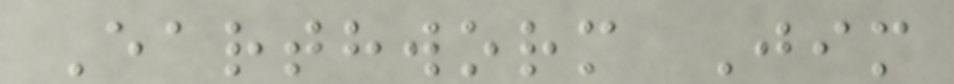Earthworm Jim
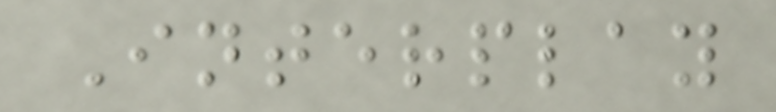Interplay
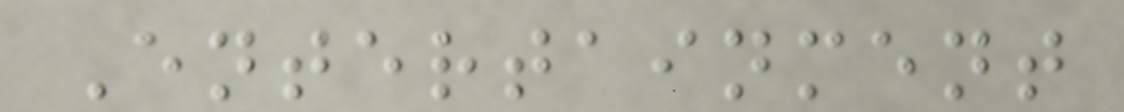Entertainment
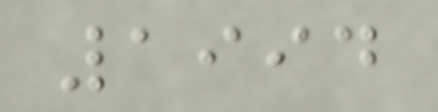1994
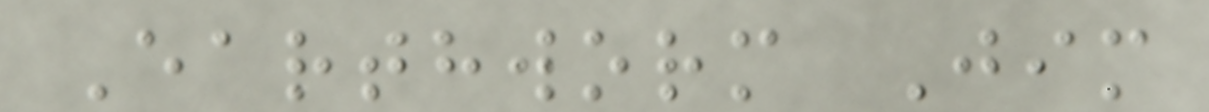Earthworm Jim
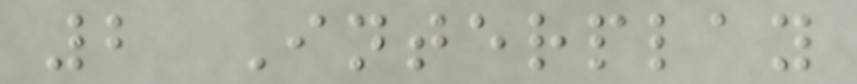2 Interplay
